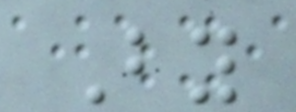By
